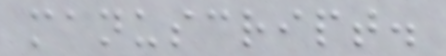manuscript.
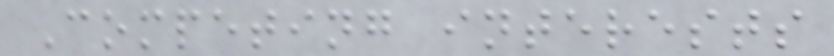Competing interests
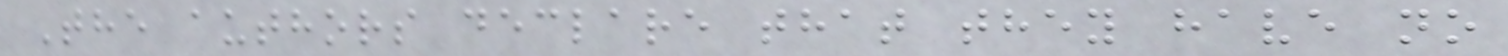The authors declare that they have no
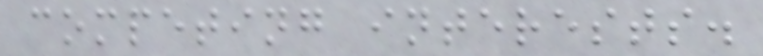competing interests.
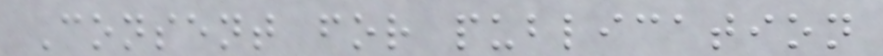Consent for publication
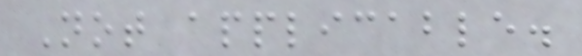Not applicable.
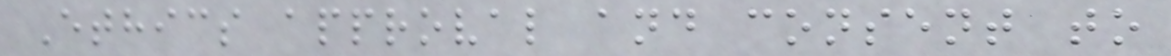Ethics approval and consent to
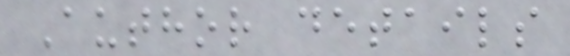Author details
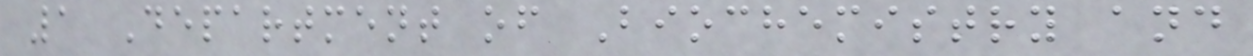1 Department of Biochemistry and
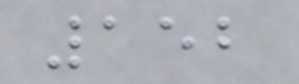152
